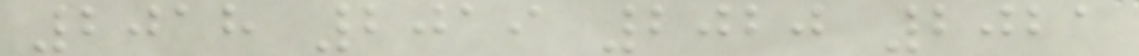2018 2019 2020 2021
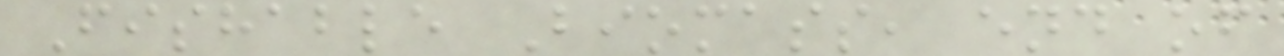Fishable Biomass, end of
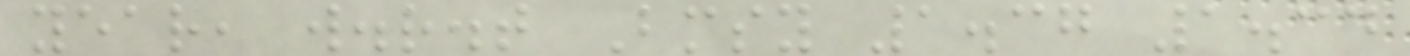year, w.r.t Bmsy 1.37 1.34
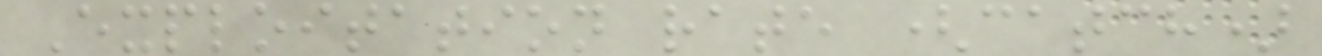Exploitation rate (catch)
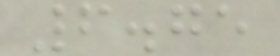6.75
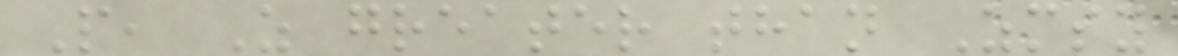P, Z greater than Zmsy
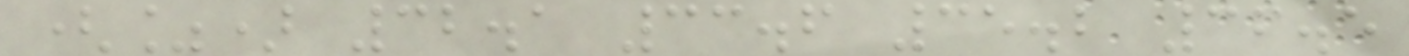(%) 32.1 33.6 35.2 36.5
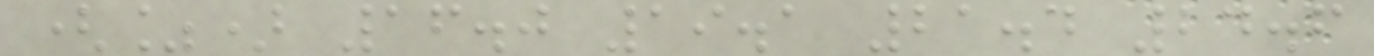(%) 16.0 19.1 21.4 24.6
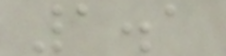1.1
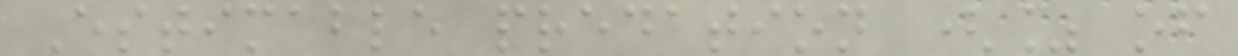Estimable predation (% of
